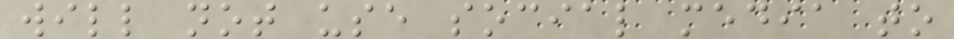will not use social media to
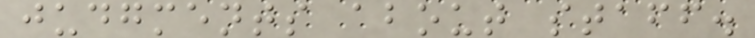judgments about staff.
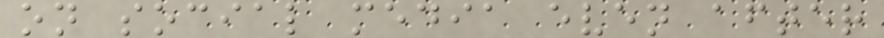on social media even after
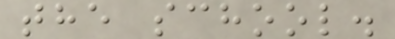the school.
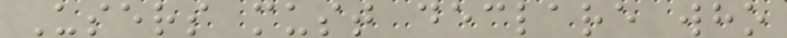Users must declare who
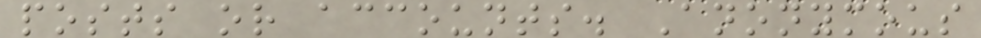posts or accounts. Anonymous
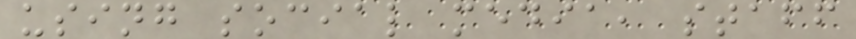using social media, staff
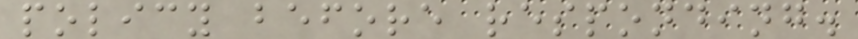policy before responding.
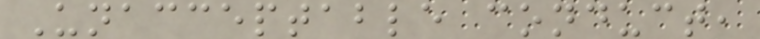Unacceptable conduct,
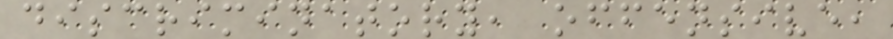discriminatory, offensive,
